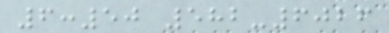6:50 582-6026
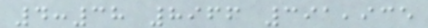4:38 8966 391,935
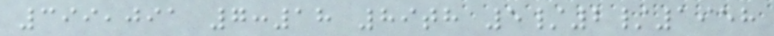399,091 7:18 89th 5/2/1958
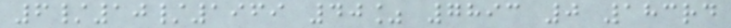6/10/1969 40% 7893 0 183rd
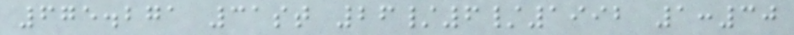675.271 31st 26/6/1992 1:30
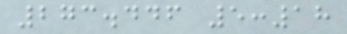273.446 5:18
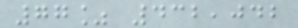77% 432,042
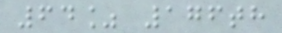64% 176th
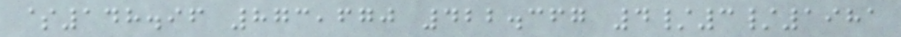$148.96 873,670 422.367 4/3/1981
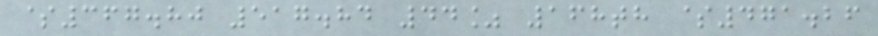$367.80 517.84 44% 168th $471.26
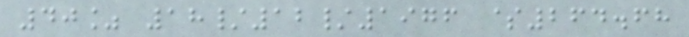40% 18/12/1976 $264.68
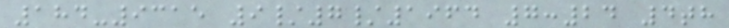184-9315 9/7/1964 7:24 4th
